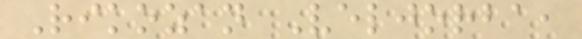Rikozan Veljorba,
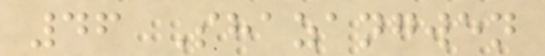46 Shazangwen
